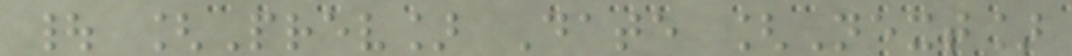| [Prev] Date [Next]
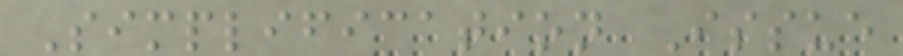Simplification Issue
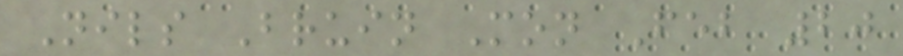Nils Bruin Mon Feb 20
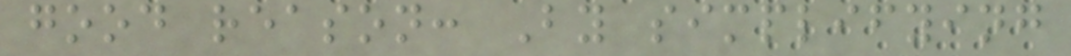good reason: By simplifying
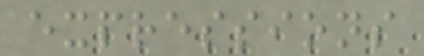expressions
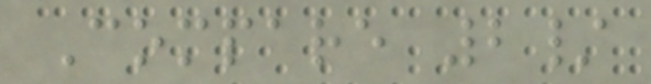Compare 2/
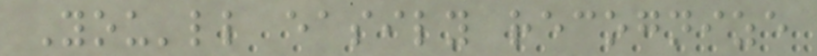You'll easily recognize
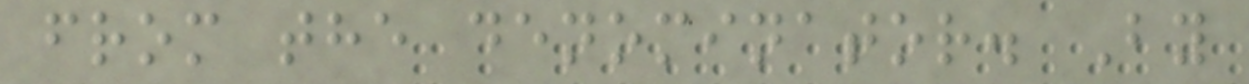from the denominator. By
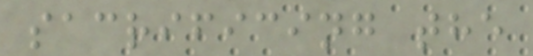sacrificing the
